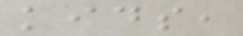kids,
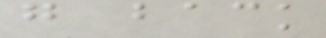go back
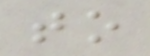to
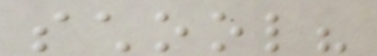school?
